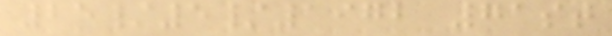25/5/1972 71st
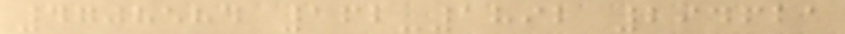4708584 162-1892 294621
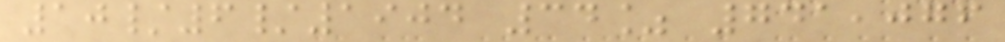10/6/1904 34% 741,076
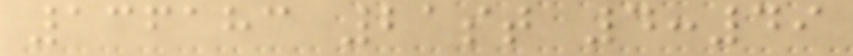136183 21st 4:49
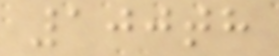100th
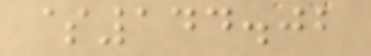$144.02
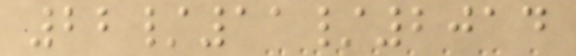22/11/2014
